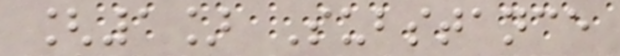[1] Substance
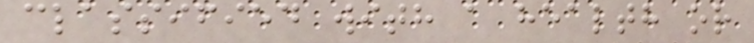classified with a health or
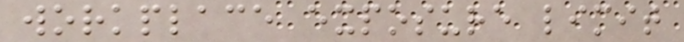workplace exposure limit
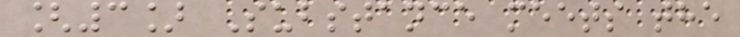[3] Substance meets the
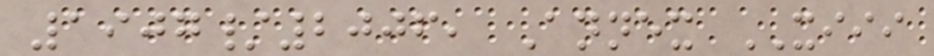1907/2006, Annex XIII
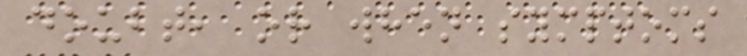doubt, or when symptoms
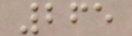265
